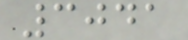3041
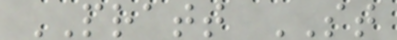PRATT ST
